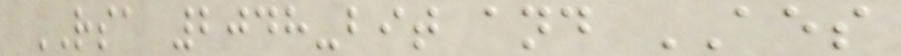RSA 2048-bit and AES
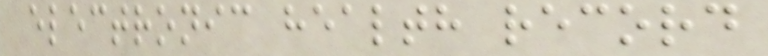electronic health record
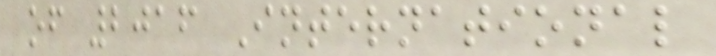of 2016 International
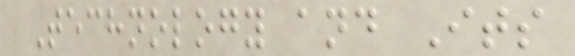Technology and Its
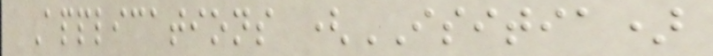Applications (ISITIA)
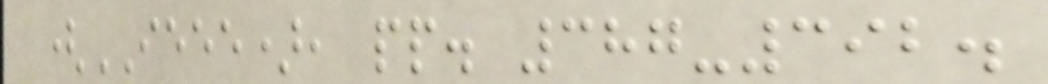(IEEE), pp. 387-392.
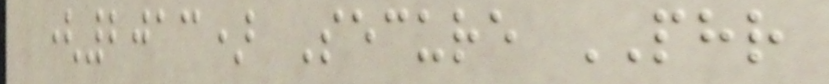(2013) Secure PHR
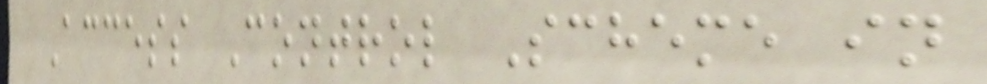Access Control Scheme in
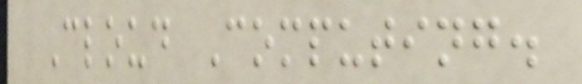Cloud Computing.
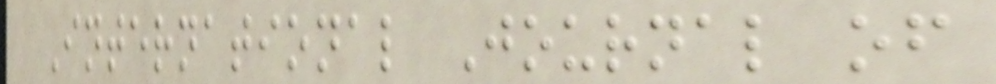International Journal of
